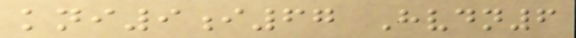kni9i67 Hvdn6
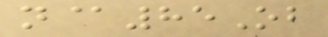n@85Ob
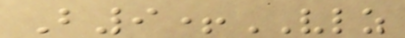B9+VLZ
